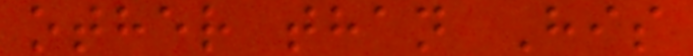other than His
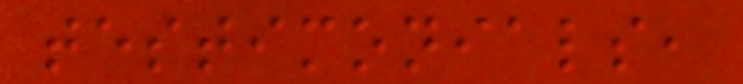testimonials,
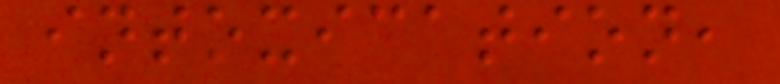intoxication,
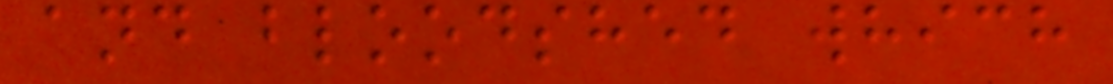and bloodshed which
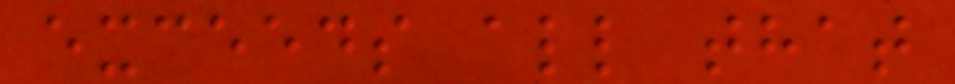exceeds all that
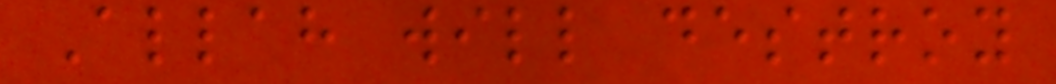Allah will destroy
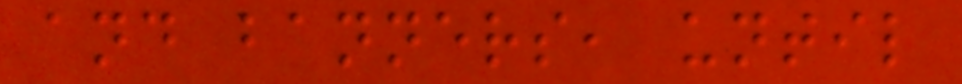and banners, until
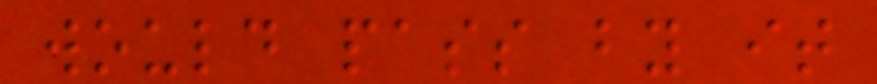would pass by it
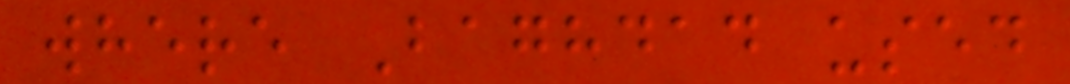where Baghdad used
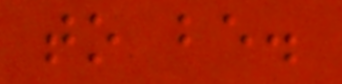to be.
